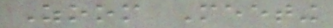Zoom Meeting
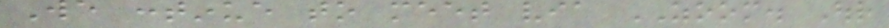We continue to meet via ZOOM. Our
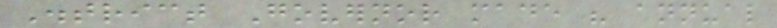District Governor made his annual
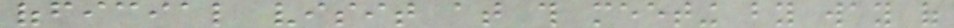official visit at this meeting by way of
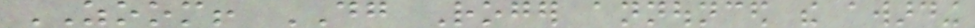ZOOM! DG Roger announced the awarding
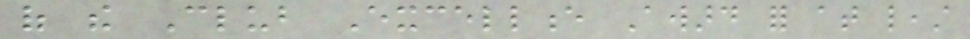of the Club Excellence Award for at least
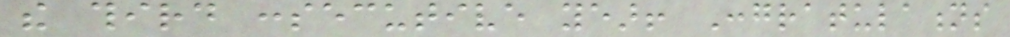the third consecutive year! Congratulations
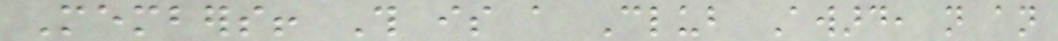Members! This is a Club Award, not an
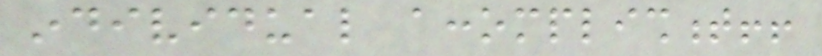individual accomplishment!!
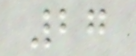27
